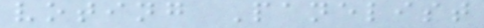voting Panelist
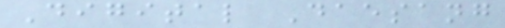Digital Daesang
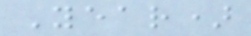Year)
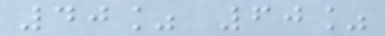40% 60%
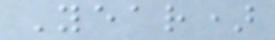Year)
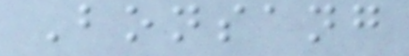Bonsang
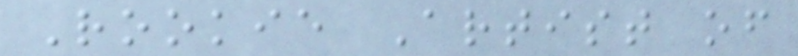Rookie Artist of
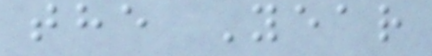the Year
